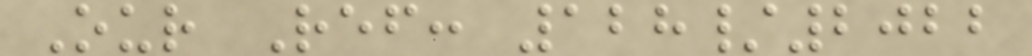Our Ref: 128/2022
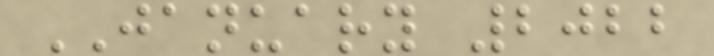JANUARY 2022
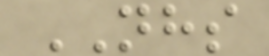NHS
